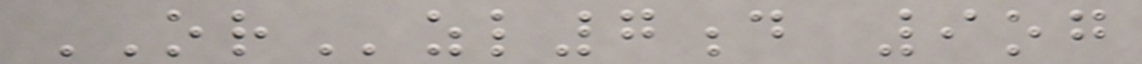ORzl7d 9og
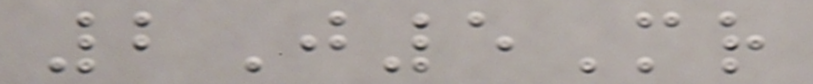2J5Mr
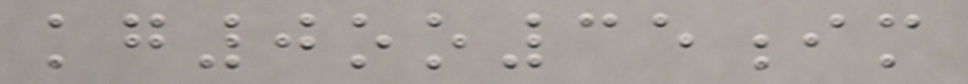kg0oo35im
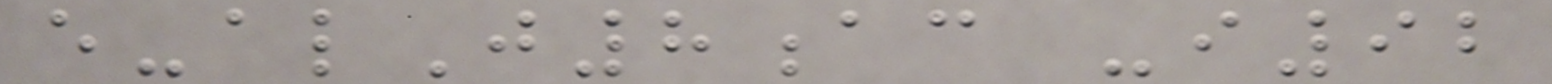e-alJ8ac -i92
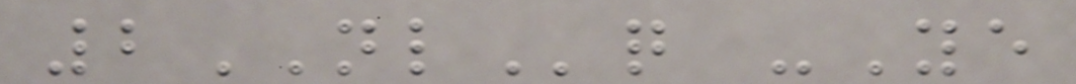2NLq -Ye
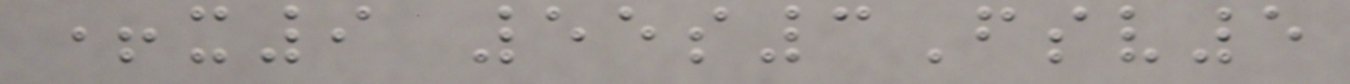+x9 55s3Fsv5
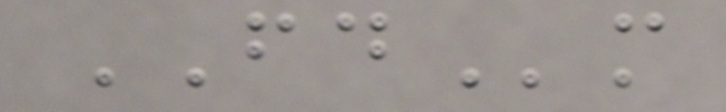FDm
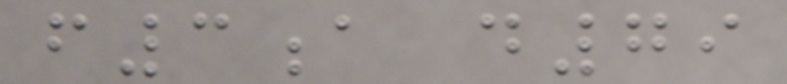f3a d79
